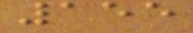155
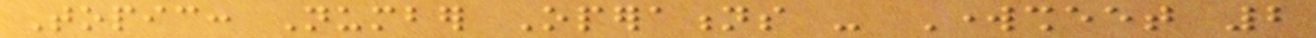Topic: Number Operations - Worksheet 2
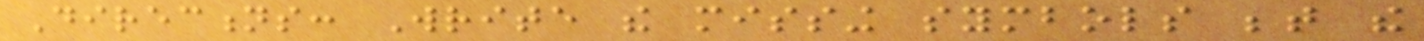Directions: Write the missing symbols between the
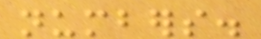numbers.
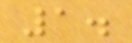1.
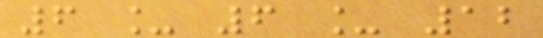6 _ 6 _ 12
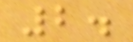2.
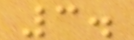3.
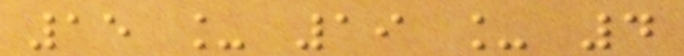15 _ 19 _ 4
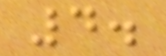4.
